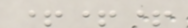+++
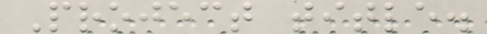Project title.
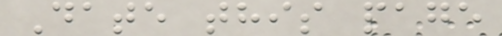Date this page
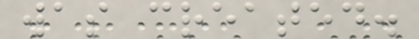was created.
